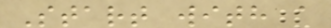Start with a
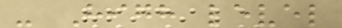- High level
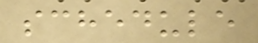schedule
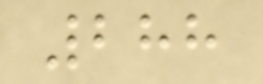288
